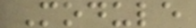Module
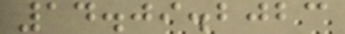14.09.2023
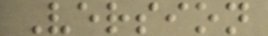Version
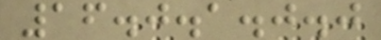16.0.1.0.0
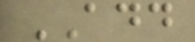ADD
